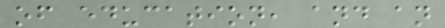of education, and an
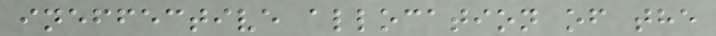ineffective allocation of the
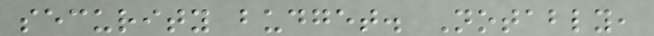security budget. Notably,
